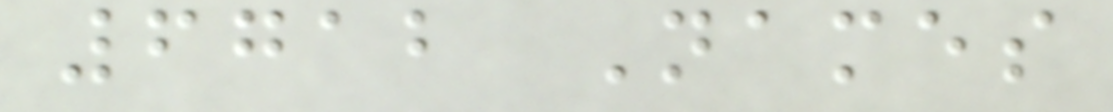6712 Names
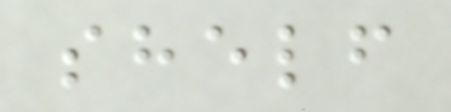shelf
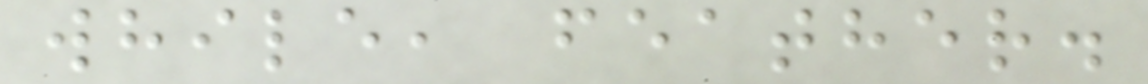while, feather.
